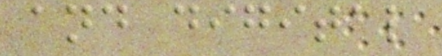and digital
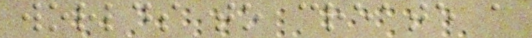worlds to create a
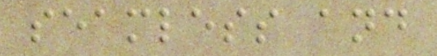seamless and
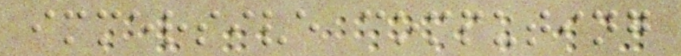immersive computing
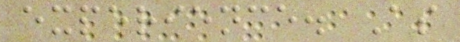experience. As
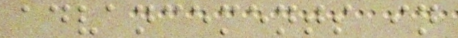advancements in
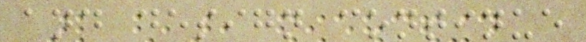and design continue
